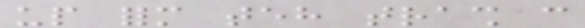up form teh trash can
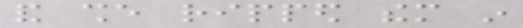and she ripped them in
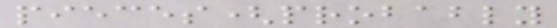pieces(probably
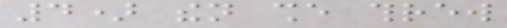4) then she threw
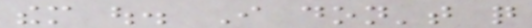them out. I don't quite
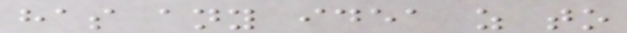has any idea as to
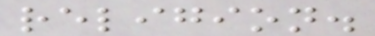religion.
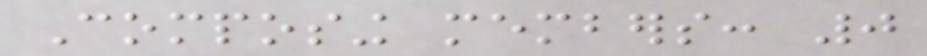Composing members: 0
